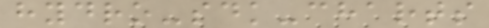hydro-sdk-charts
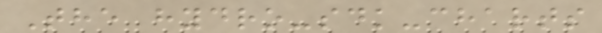The hydro-sdk-charts
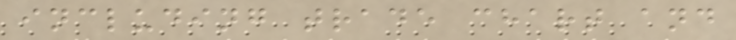including trade chart and
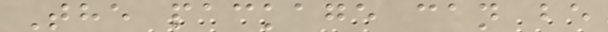The package can be
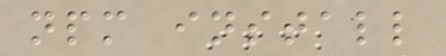npm install
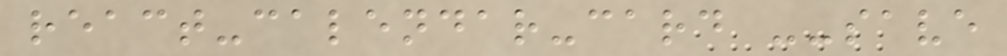react-calendar-card --save
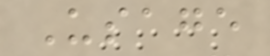Usage
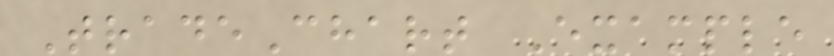TradeChart Example
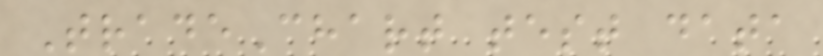TradeChart test data
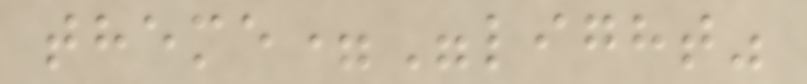theme="light"
